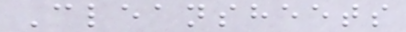Cleansheets
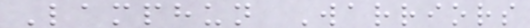Lamphun Warriors
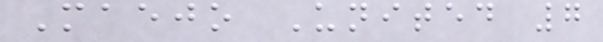Maejo United 7
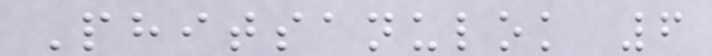Phitsanulok 6
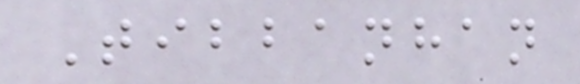Tibbanhan
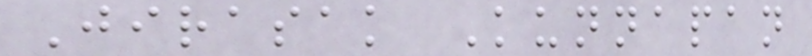Jirasak Kunnapan
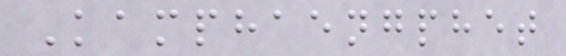Kamphaengphet
